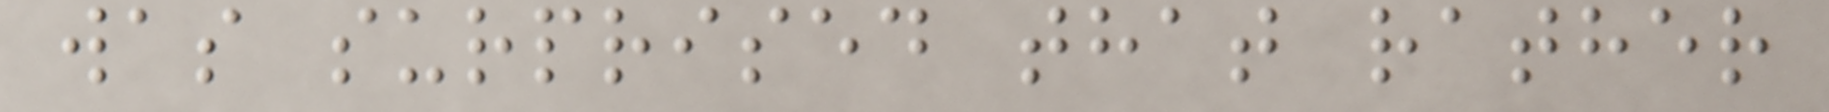was surprised that rather
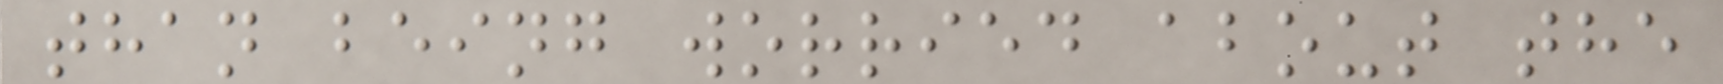than being worried about the
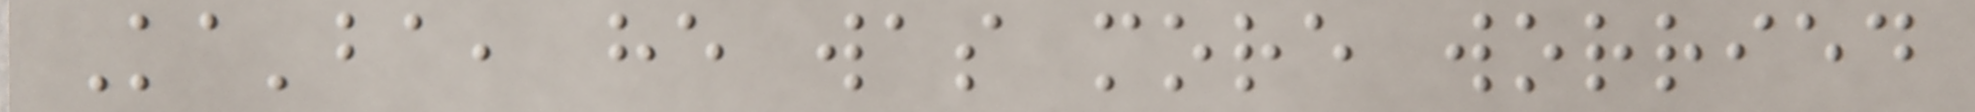Ka'ba, he was more worried
